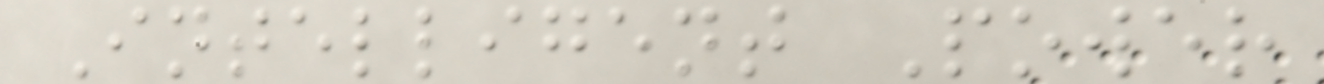Intelligent Power
